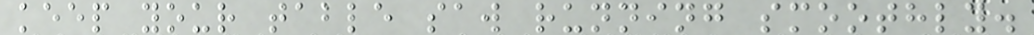keep your table saw running smoothly.
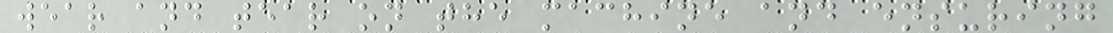wear and tear on the machine and ensuring
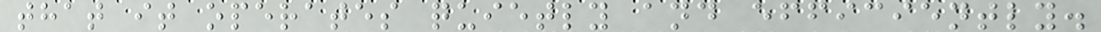that it operates quietly and efficiently.
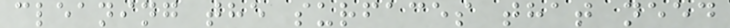cleaning the surfaces that need
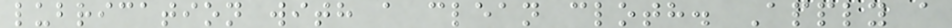lubrication with a clean cloth. Apply a
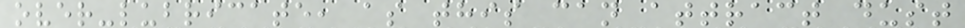over-lubricate, as this can attract dust
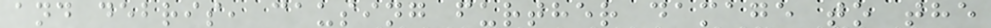and debris, causing further damage to the
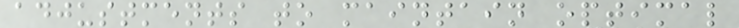adjustments to maintain optimal
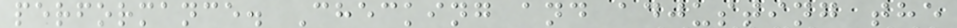performance. Checking and adjusting the
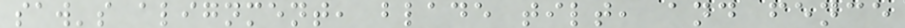saw's alignment, blade tilt, and fence
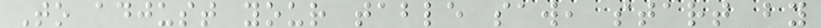To adjust your table saw, start by
